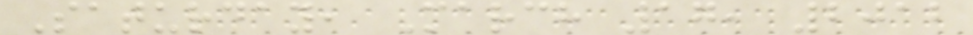Saturday, March 17, 2012
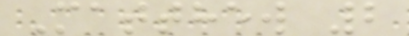Matthew 2
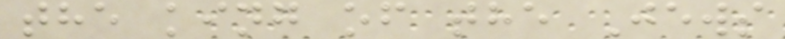the king of the Jews
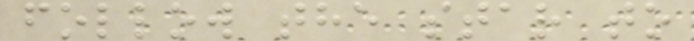follow the star to
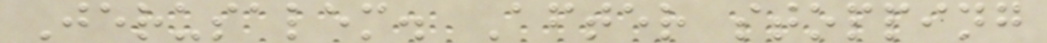Jerusalem. After stopping
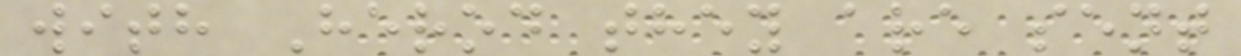with Herod they are sent
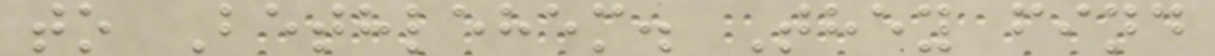to Bethlehem. They find
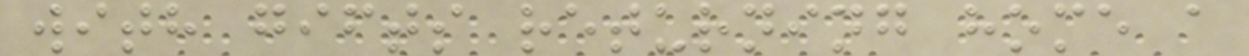with gifts returning home a
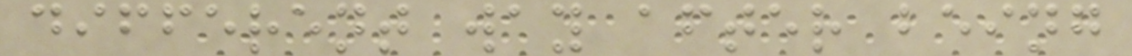different way after being
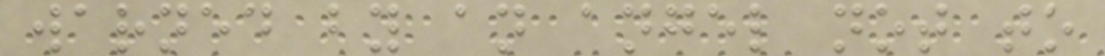warned by an angel not to
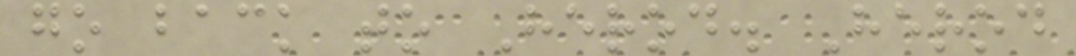go back to Herod. Herod
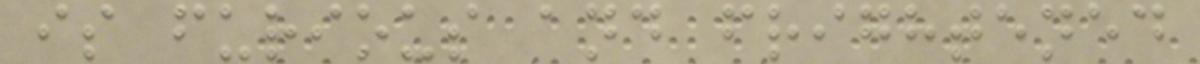is furious and frightened
